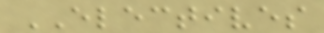ELECTIVES
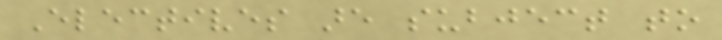Electives are subject to
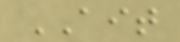AIT
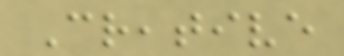Creative
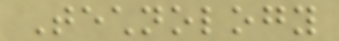Technology
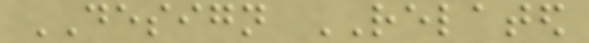DESIGN RELATED
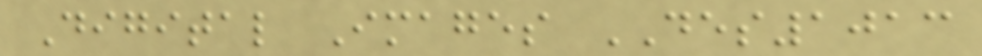Digital Images DES1013
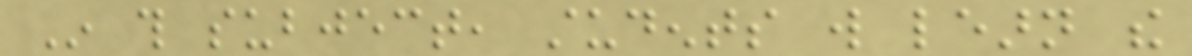In this subject, students will learn the
